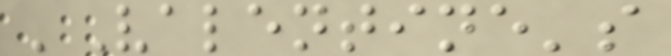'Valentine's
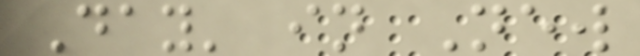Day' in New
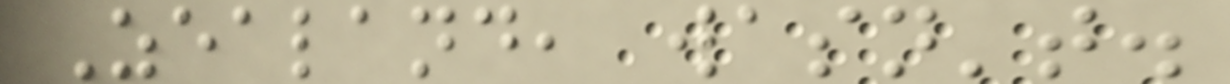Zealand, wasn't.
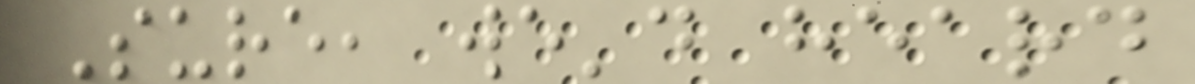Sure, we'd heard
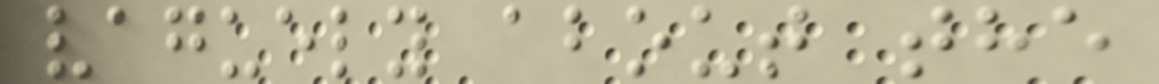vaguely about the
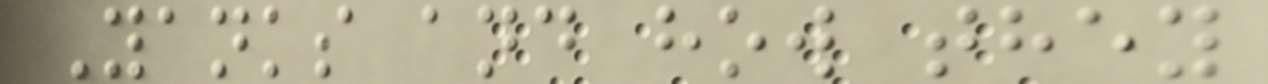Yanks and how they
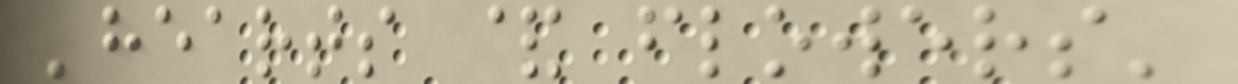'hearts & flowers'
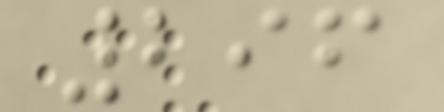296
